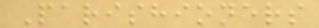Parishioners
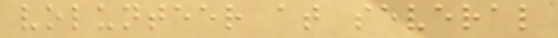volunteer at several
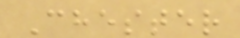Chester
